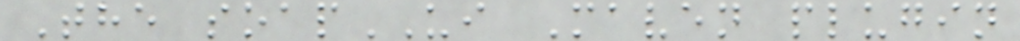The soapUI Maven plugin
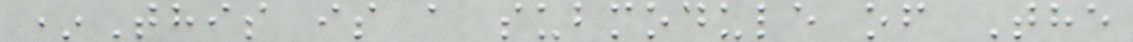*This is a submodule of The
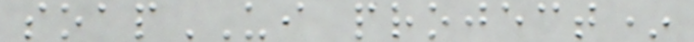soapUI project*
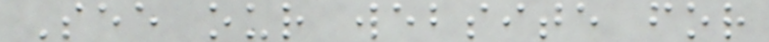See our website for
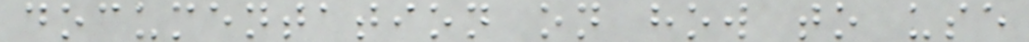documentation on how to use
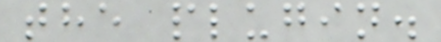the plugin.
